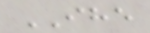IHE
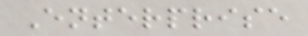Enterprise
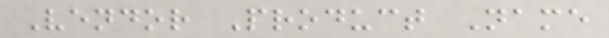Vendor Product Name
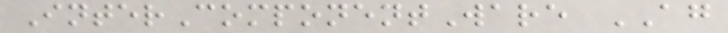InterComponentWare AG
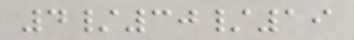4/30/19
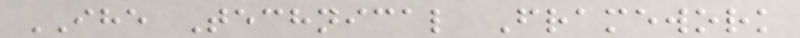IHE Technical Framework
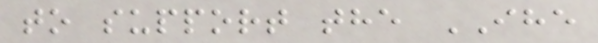to support the IHE
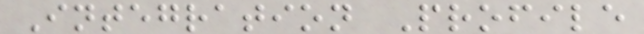Integration Profile
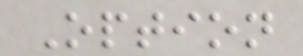Option
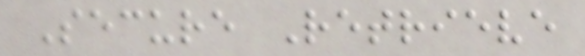Secure Retrieve
